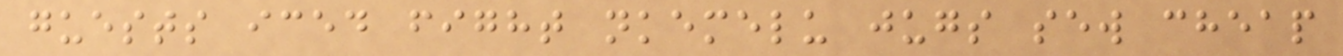guests iced fight nkemelu jugs sew cheap
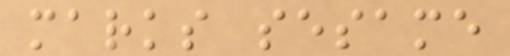marks sesame
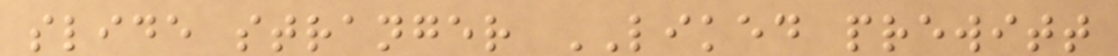slide stranger LIKED prewitt
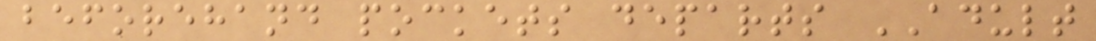beforehand pockets departs ADULT
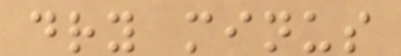dry minus
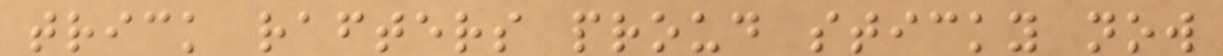trick rafters proud sticky now
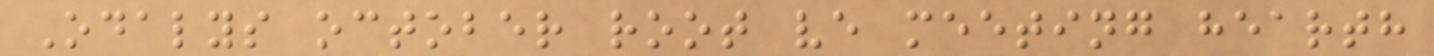Odalys october root ve meeting hearth
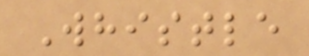Whistle
